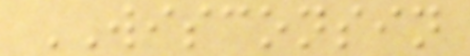WISCONSIN
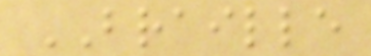BRAILLE
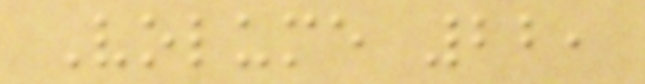Volume 22,
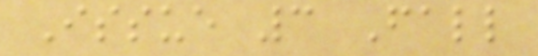Issue 3 Fall
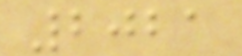2021
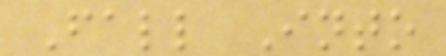Fall Into
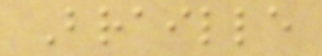Braille
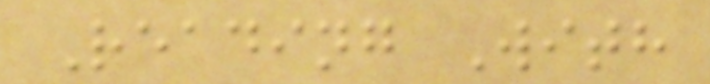Reading With
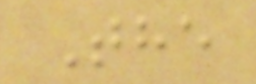The
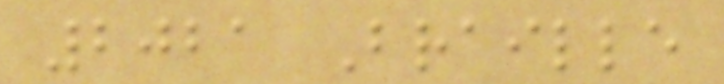2021 Braille
